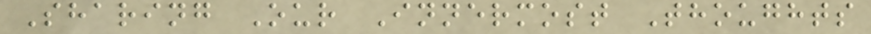Sharing Our Innermost Thoughts
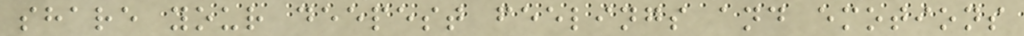share your deepest feelings and emotions
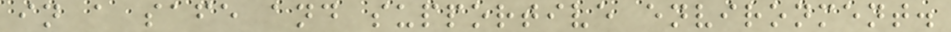in a safe and supportive environment.
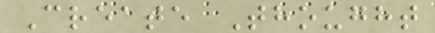Create Thought
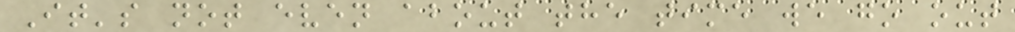It's not even about the time we go out
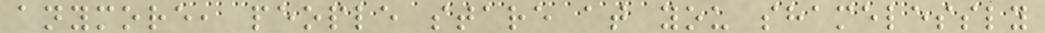anymore, people stare at you shamelessly
